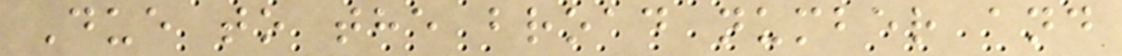Due to the broad number and
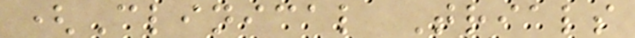(Clinical Trials
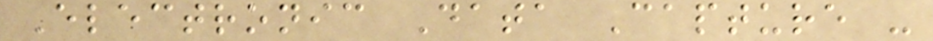Electronic Data Capture -
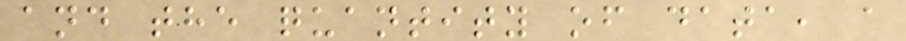and the quantity of data, a
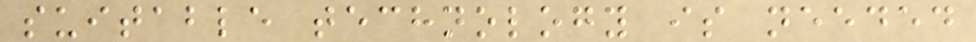suitable technology is needed
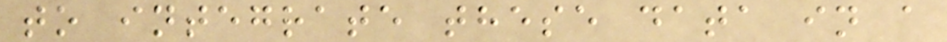to integrate these data in a
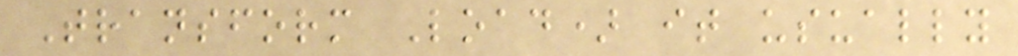Transform Load) it usually
